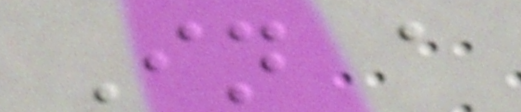In a
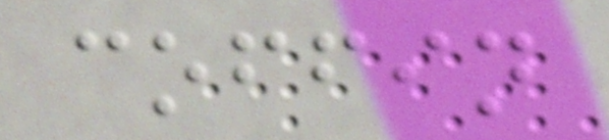coffin
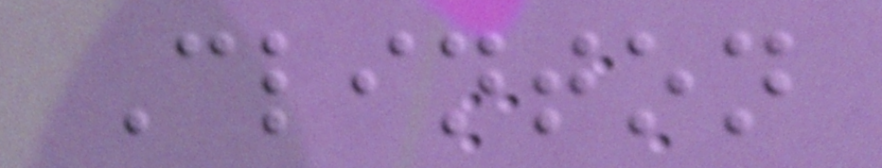Clinton
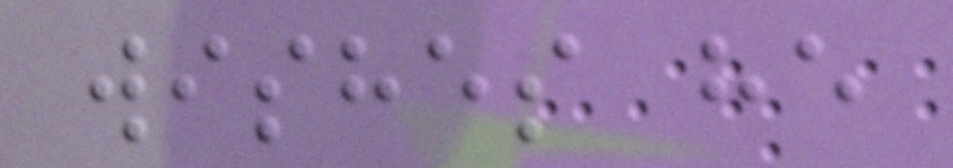wishes he
